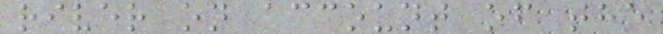river on account of the
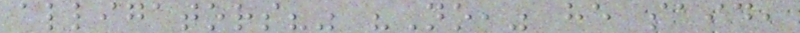alligators?" "No," he said,
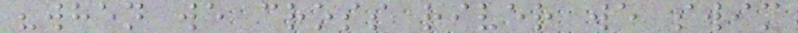"when we cross river we swim
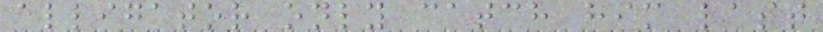alligator only catch him last
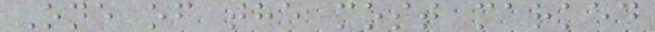One of the most marked
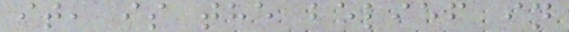it, is the belief in
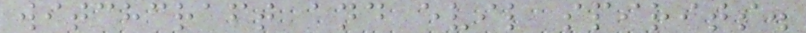witchcraft and evil spirits.
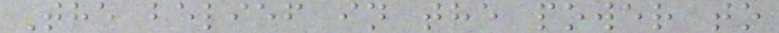The belief in the power to
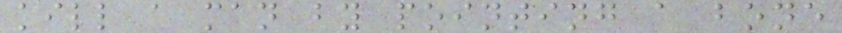kill a man by pointing a bone
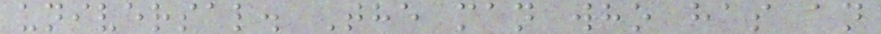universal. The man who has an
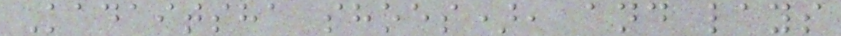Kadaitsha shoes), and lays
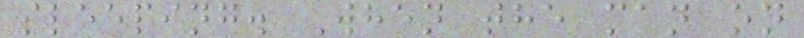sleeping. When the man on
